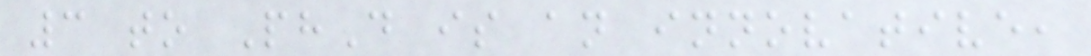3 to PhD is an innovative,
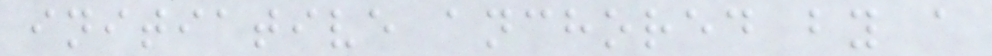initiative anchored by a
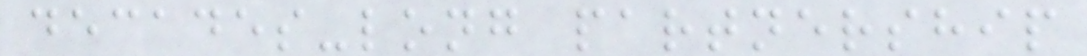decades-long partnership
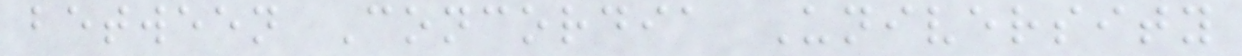between Concordia University
